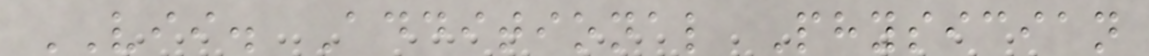VII. Additional Physician
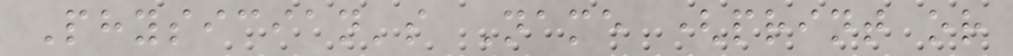Physician's Name (print or
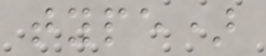type)
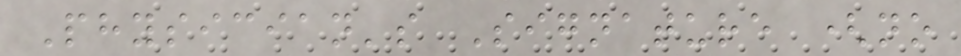Physician's Signature (no
